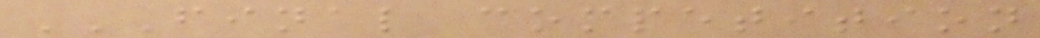FINAL COMPETITION
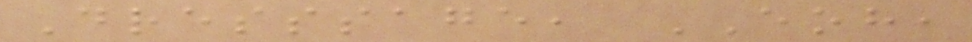Dresssage, EOH,
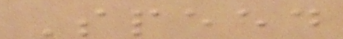Speed
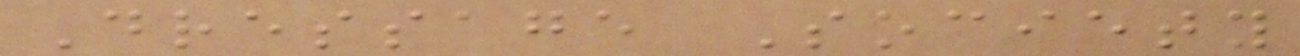Dressage Society
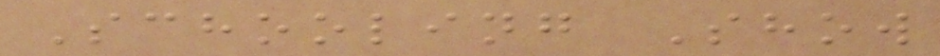Schooling Show
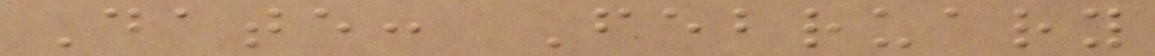Date: February
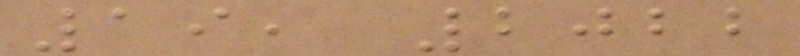19, 2022
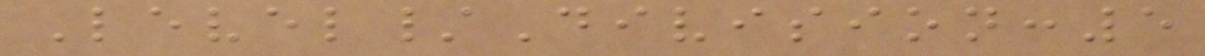Level/Division:5
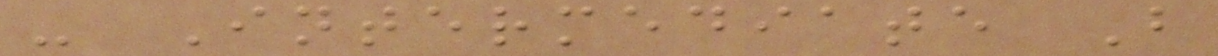- Intermediate B
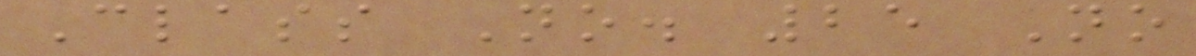Class No. 25 No
